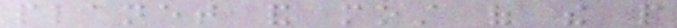planet and most of the people
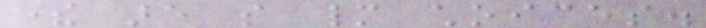there are so many choices.
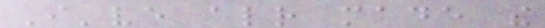I've already made the
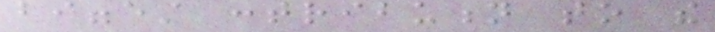biggest contribution to the
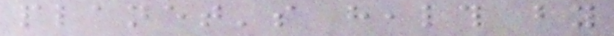planet's health by
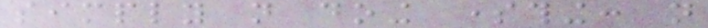simply not doing something: not
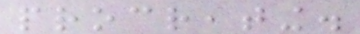procreating.
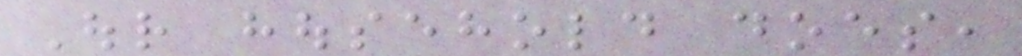Our household does,
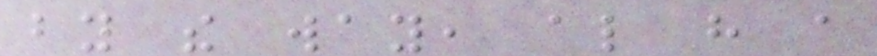by the way, also have a
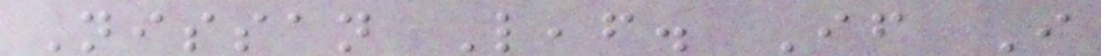Nissan Leaf. If I
